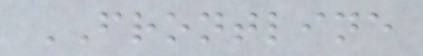FRONTLINE
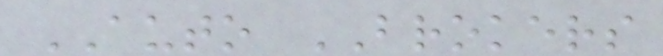AUTO BROKERS
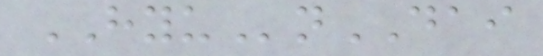HYUnDAI
